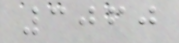3060
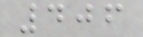406
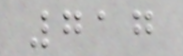717
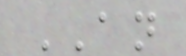AN
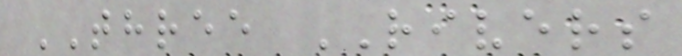THREE RIVERS
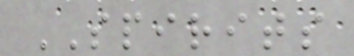SPIRITS
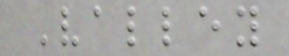Valley
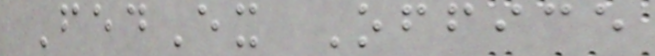FedEx Office
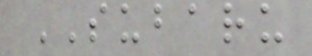SUBARU
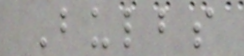Bulbs
